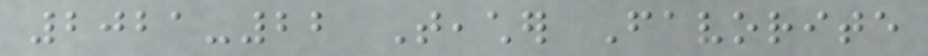2021-22 Teacher Favorite
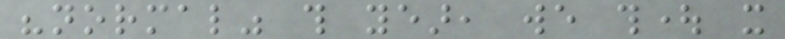"normal" this year, we thought it
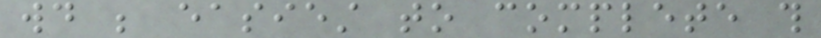would be easiest to complete this
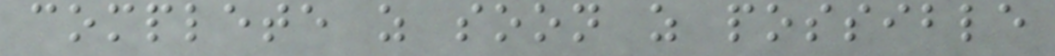complete as soon as possible
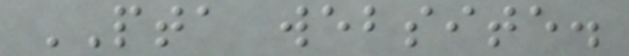PTA website.
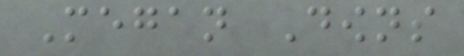Megan Downs
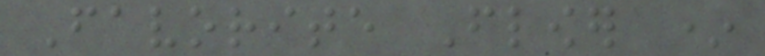Favorite Flower *
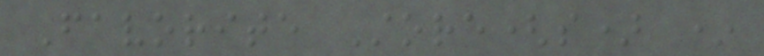Favorite Store(s) *
